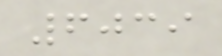6039
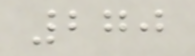270
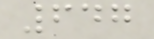647
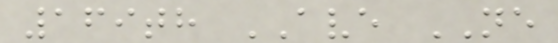169th AVE NE
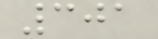301
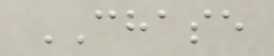CHASE
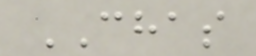CHAS
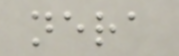nera
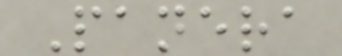Panera
